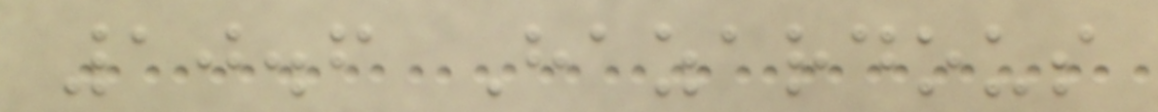10.6 Hazardous
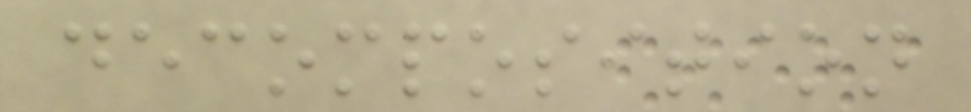decomposition
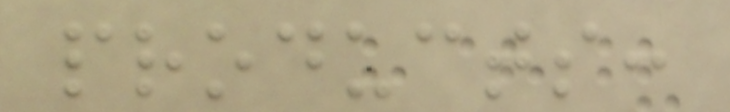products:
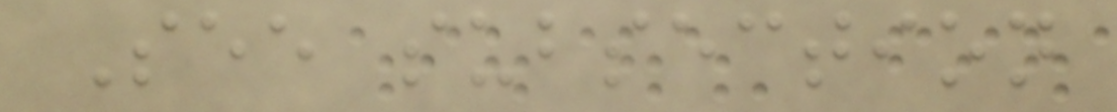See subsection
